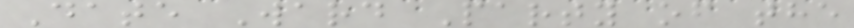Date Ward Party of the
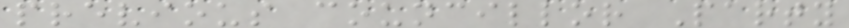previous councillor Party
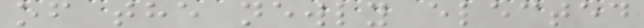of the newly elected
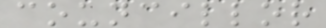councillor
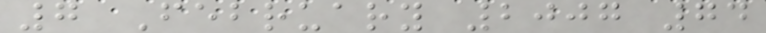7 February 2007 74
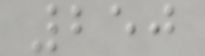250
